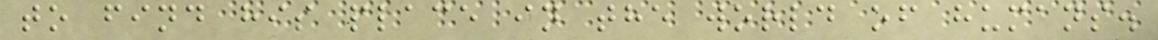to find his place in the world of humans.
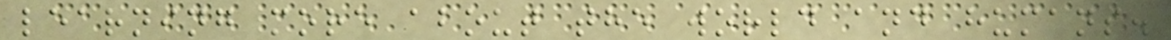learning more about the world and humans.
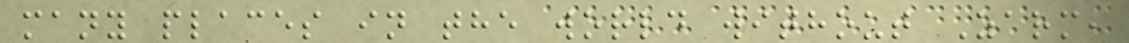many places in the world without Zarm,
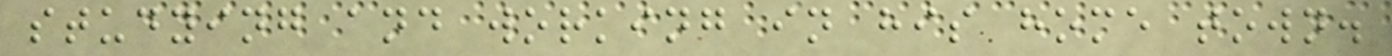studying and working in his home town.
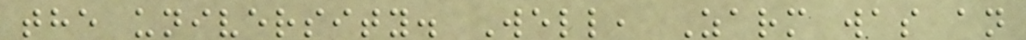the university. Well, Zarm was an
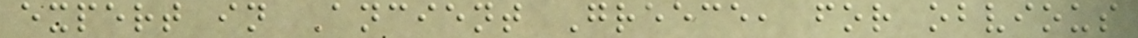expert in Ancient Greece, for obvious
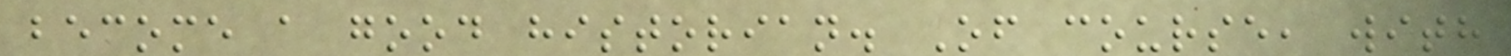become a good historian. Of course, with
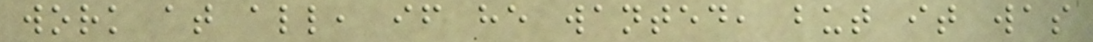work at all, if he wanted, but it was
